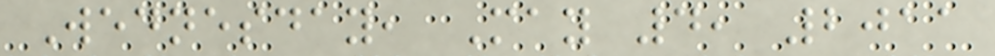Wednesday, May 4, 2011
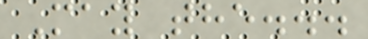May the...
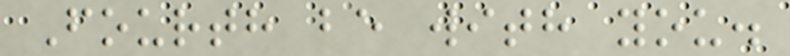Fourth be with you.
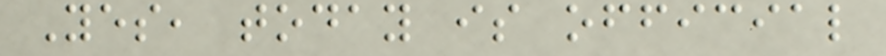Yes, today is official
